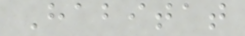Habitat
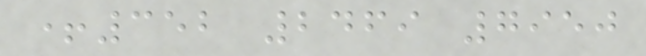+352 2469 7950
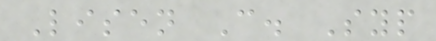Lisen C. Syp
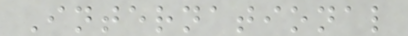International
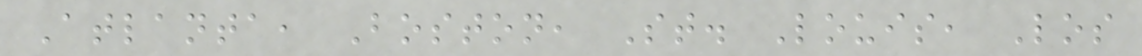Atlanta, Boston, St. Louis, Los
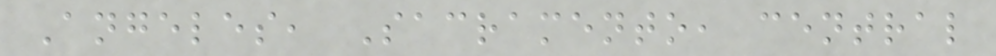Angeles, Sacramento, central
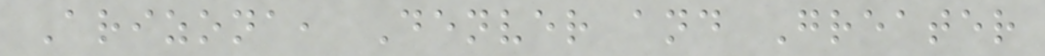Arizona, Denver and Greater
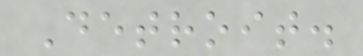Detroit.
